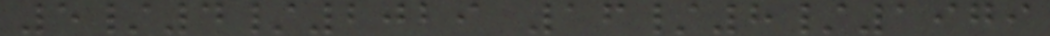5/4/2029 16/8/1979
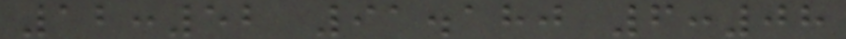12:52 91.180 6:08
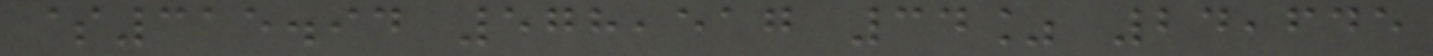$315.94 578,517 34% 24,645
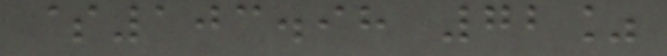$103.98 72%
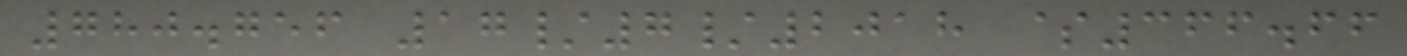780.756 17/7/2018 $366.66
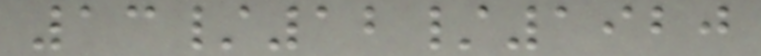13/12/1920
